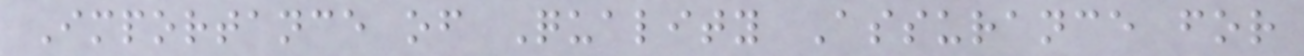Importance of Quality Assurance for
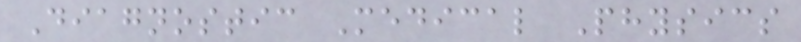Diagnostic Medical Physics
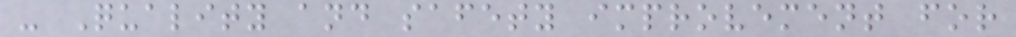- Quality and safety improvement for
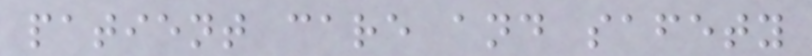patient care and safety
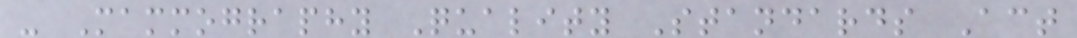- Mammography Quality Standards Act
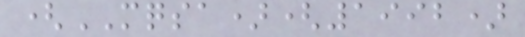(MQSA)(1992)
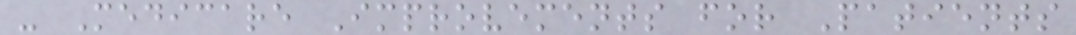- Medicare Improvements for Patients
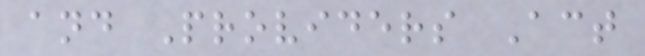and Providers Act
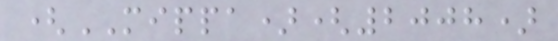(MIPPA)(2008)
